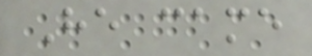He came
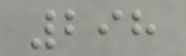298
